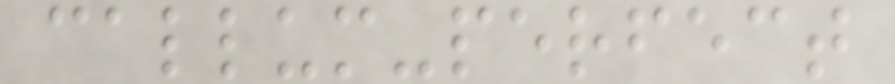callum-perfect
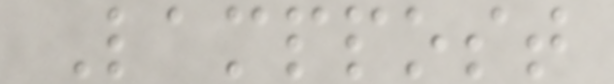Lamppost
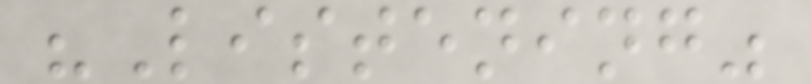"Listening"
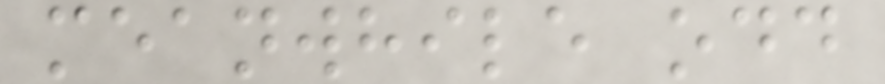meanwhile odd
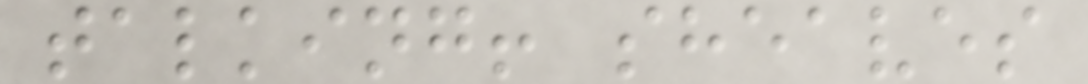talking! sheaves
